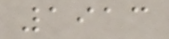1913
